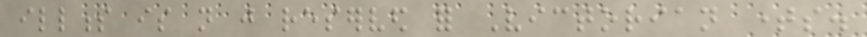illness is not just reserved for Victorian times.
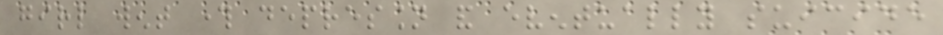girl went through depression and eventually suicide
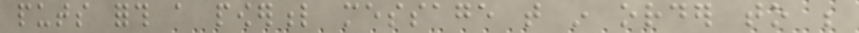puts forth a powerful message that in order to be
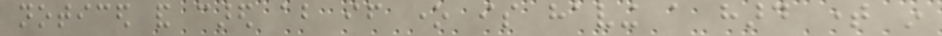noticed and cared about if one is having a hard time in
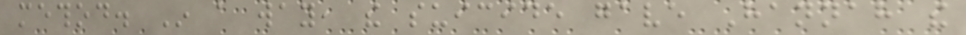method. In a way, the suicide gave Hannah the
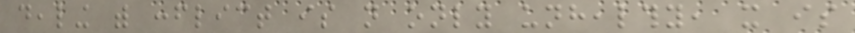dealing with conflict is not only unhealthy, it is
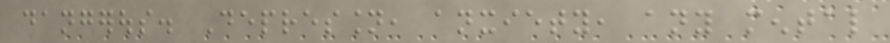dangerous. Depression, anxiety, any mental
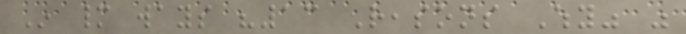In many ways "13 Reasons Why" was
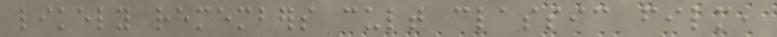likely remembers cult classic film,
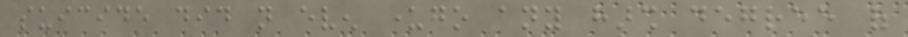suicide did not even undergo any harsh degree of
